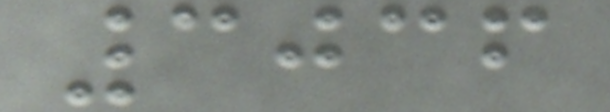3036
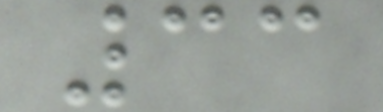33
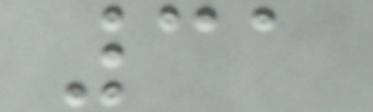31
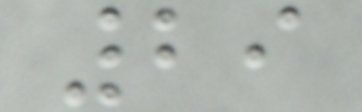29
